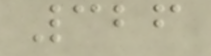326
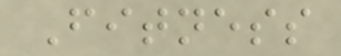Fitness
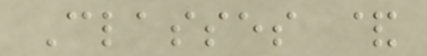Classes &
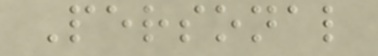Personal
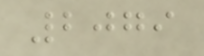2079
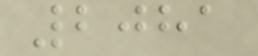2081
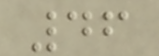46
